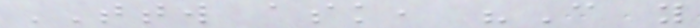TTW ask, "Can you
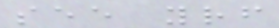see yourself
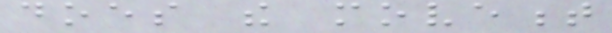does the movement
